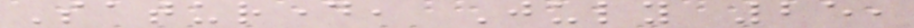Saturday, July 25,
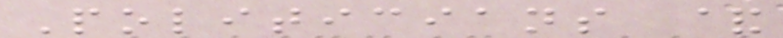Politicians &
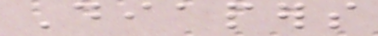Diapers
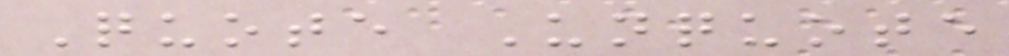Quote Unquote
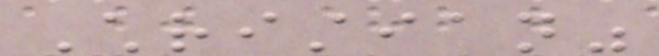Christian"
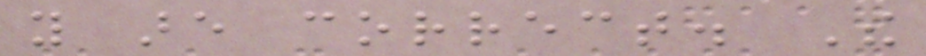you are correct. The
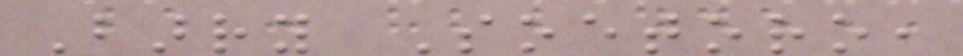Barry Soetoro,
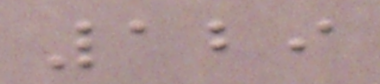129
